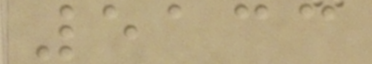5133
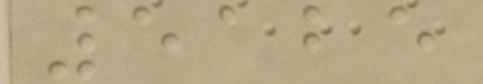5125
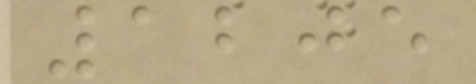1205
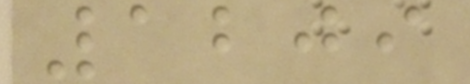1209
